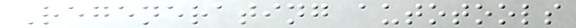Regenerating autotools
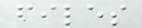files
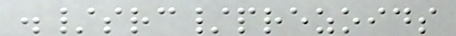./src/prezoids
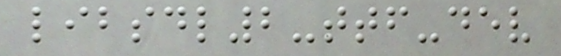libsdl2-ttf-dev
